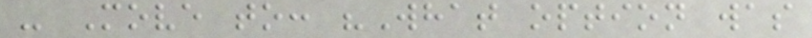- Move to: "What option was
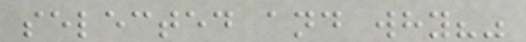selected and why?"
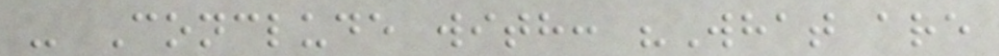- Conclude with: "What are
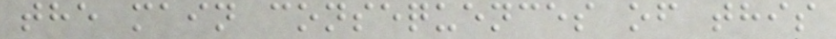the main consequences of this
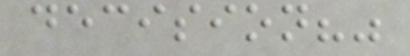decision?"
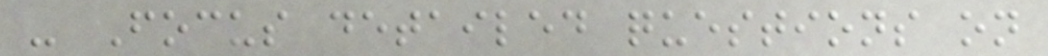- Focus detailed questions on
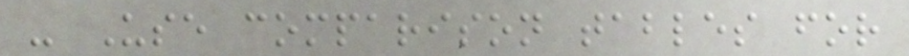- Use comparison tables for
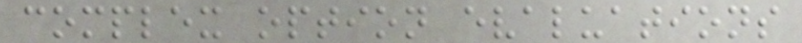complex option evaluations
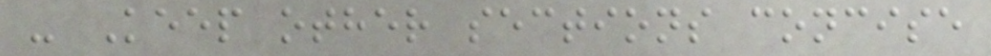- Keep other sections concise
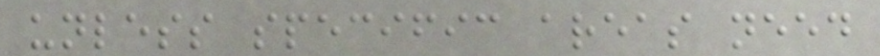unless specific areas need
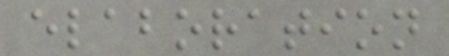elaboration
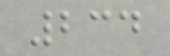234
